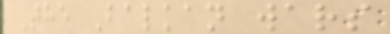The Balkan wars
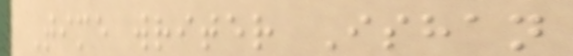Time writer Ishan
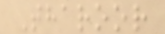Tharoor
